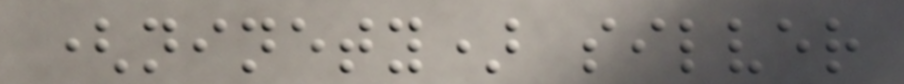(ninety) silver
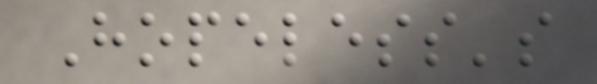Hopeless's
